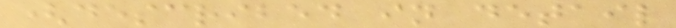(described in detail
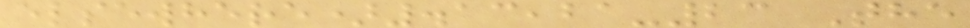elsewhere).13,21-23 The
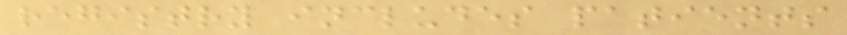registry includes patients
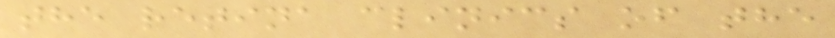the retina clinics of the
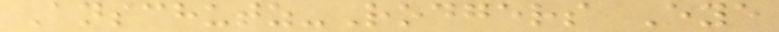Anschutz-Rodgers Eye
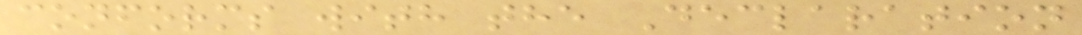conforms with the Declaration
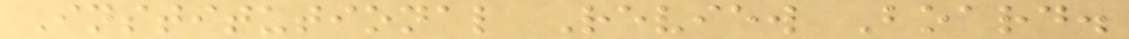Institutional Review Board.
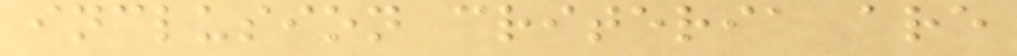inclusion criteria are
